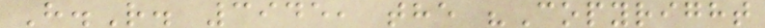H.R. 3945, the "Copyright
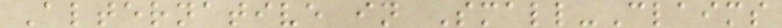Alternative in Small-Claims
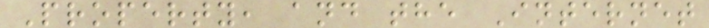Property, and the Internet
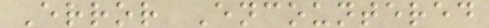Error Encountered
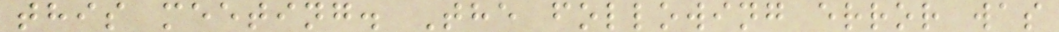this meeting. The following error was
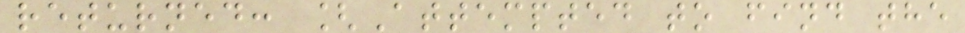returned: [Attempted to find the
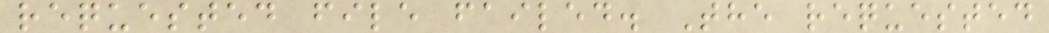requested file failed. The requested
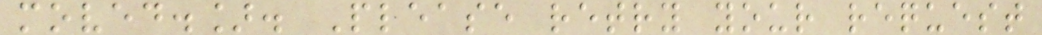moved.]. Please retry your request
